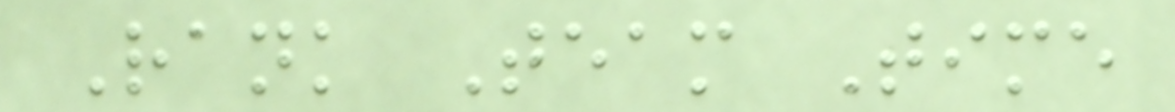Rank Team Time
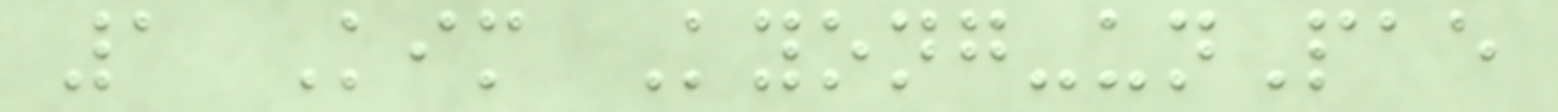1 Kim Kyong-unPae
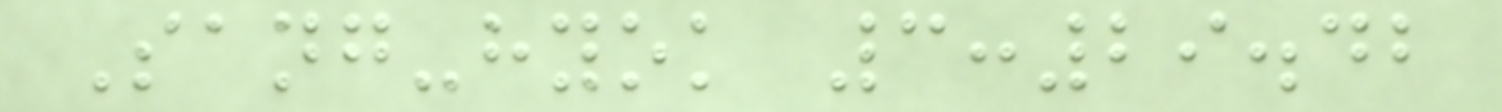Sang-hyok 3:29.42
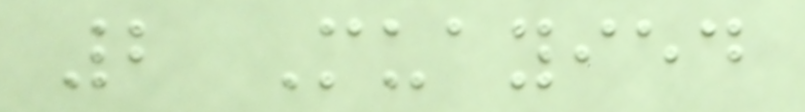2 Muayied
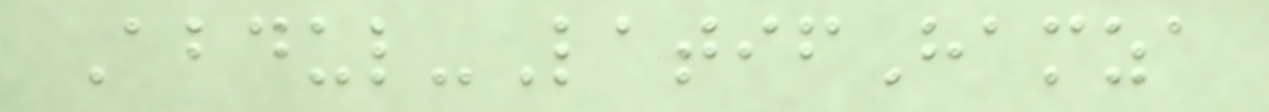Abdul-LatifHamza
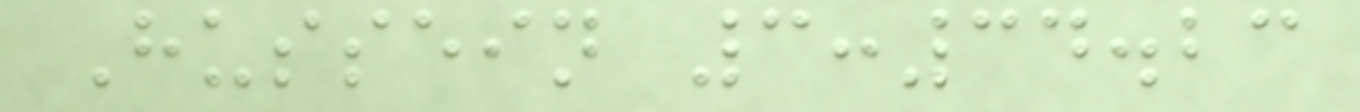Hussein 3:34.23
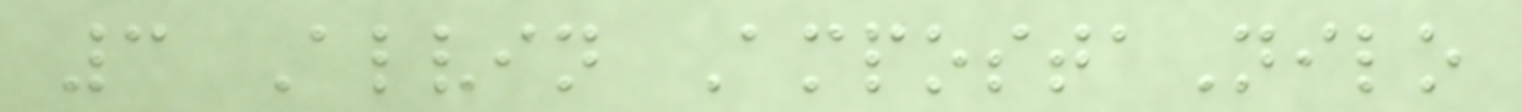3 Alvin AmpostaNilo
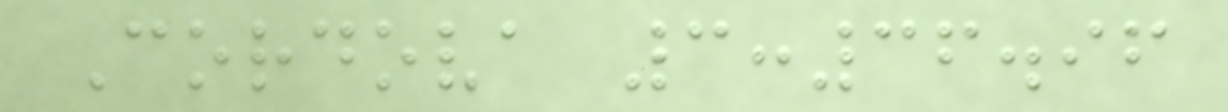Cordova 3:36.96
